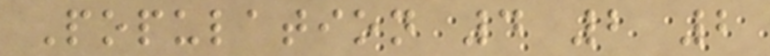Population 4 2 2
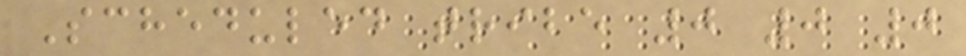Scheduled tribe 0 0 0
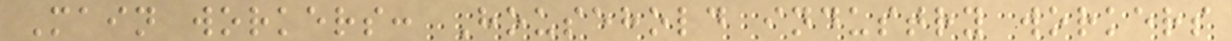Main workers: Household industry workers
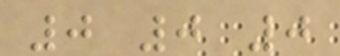0 0 0
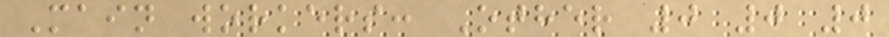Main workers: Other 0 0 0
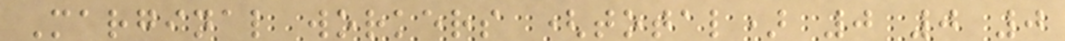Marginal workers (total) 0 0 0
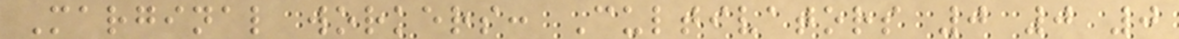Marginal workers: Cultivators 0 0 0
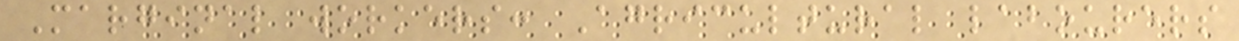Marginal workers: Agricultural labourers
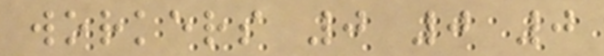workers 0 0 0
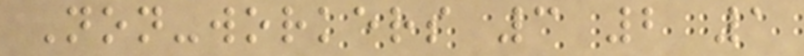Non-workers 3 2 1
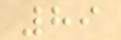89
